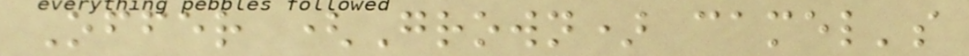Offer (Grown) camel's
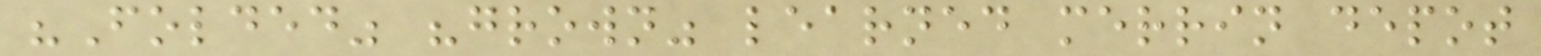"Folded" "grown" learned merrin depot
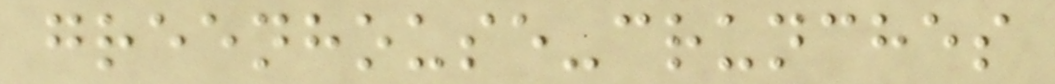greenhouse-crunches
